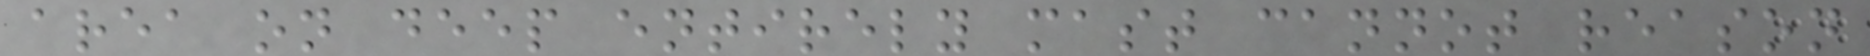area on deep entirely mast cannot reason
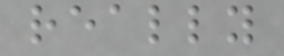really
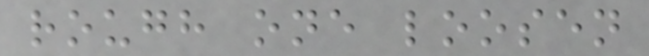rough one loosen
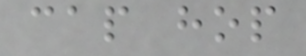cap hop
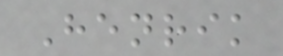Henrik
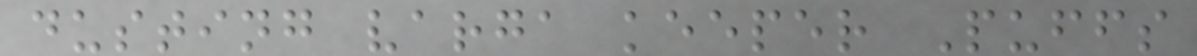dusting varga keeper Puffs
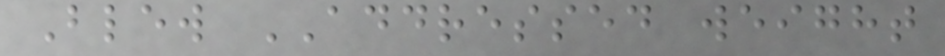Blew ADDRESSED weight
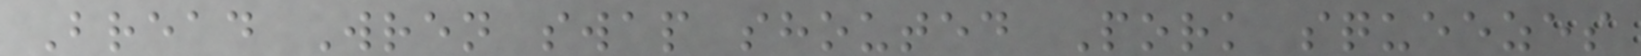Bread Wren swap shouted Pork squeezes
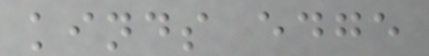kinds edge
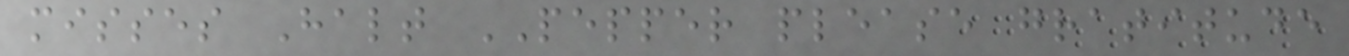misses Halt PEPPER please gratitude
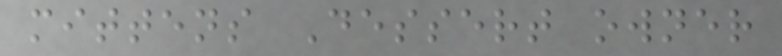mittens Dessert owner
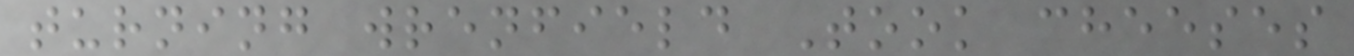turning wrenfield Took cheeses
